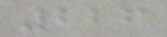226
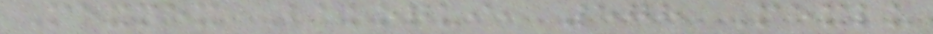Mexmex Bakoqui, 578 Mexlu
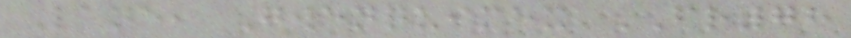Lane, Gwenquimex FR78
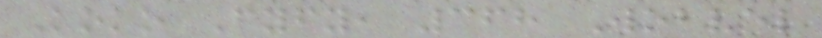Koko Fyfy, 368 Wobvel
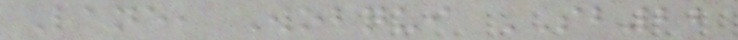Lane, Wobqui SB22
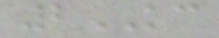2KC
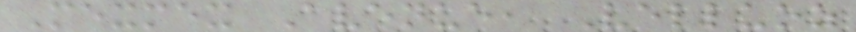Mexmex Avenue, Velluoz
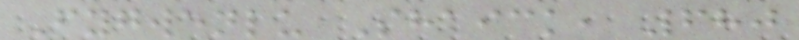Fygwenlu Shaick, 680
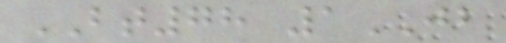BT78 1JB
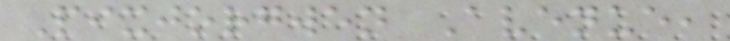Pixjorgwen Avenue,
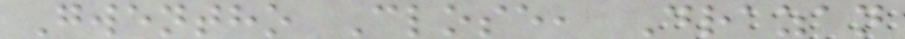Gwentho Close, Drazan
